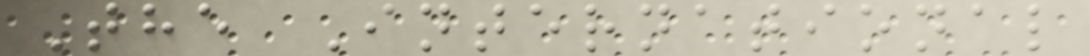The International
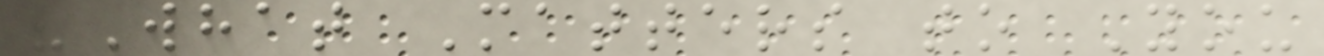"What Matters to You
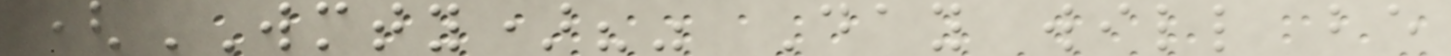(WMTY)?" Day will be
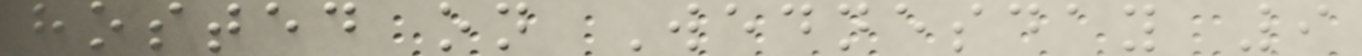hosted on Wednesday 9
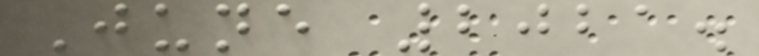June 2021.
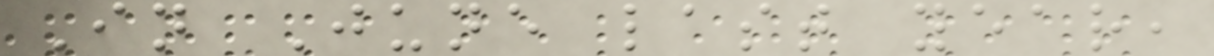In June last year,
